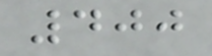400
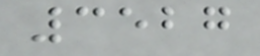3527
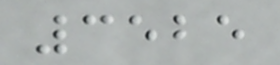3525
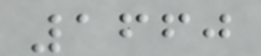1660
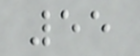55
